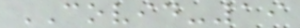COVID-19
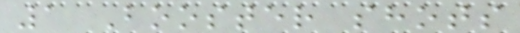1 Booster shots
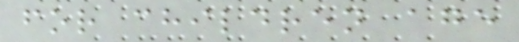for children age
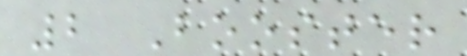2 Booster
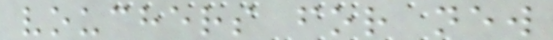vouchers for new
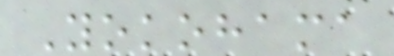Yokohama
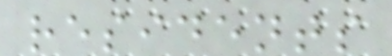residents
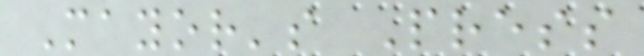Mayor's Press
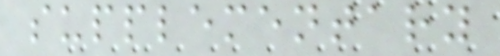supplementary
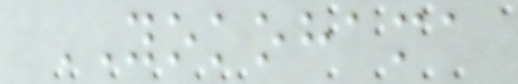YOKOHAMA
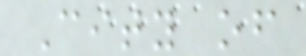City of
